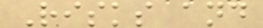Risks and
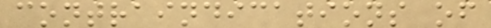contraindications of
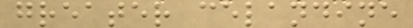greater celandine
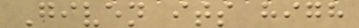Given its high
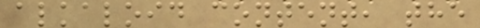alkaloid content, the
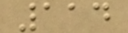114
